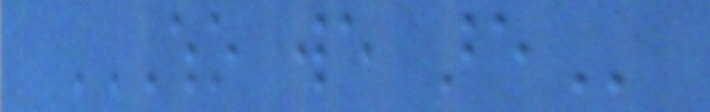WHO WE ARE
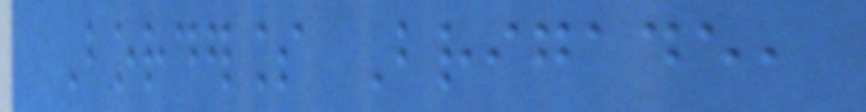Borderless Brigade,
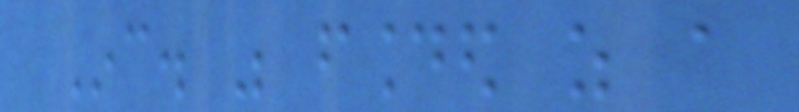Inc. was founded as a
